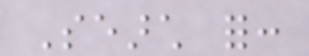Search for:
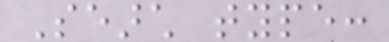Search type:
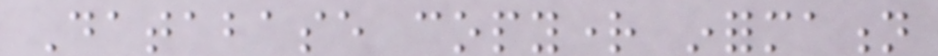Database copyright information
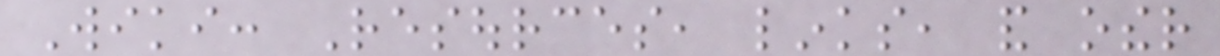Wiki: Resources, links, and other
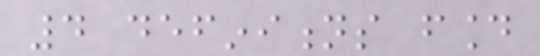4 definitions found
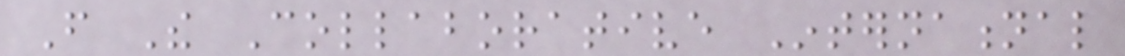From The Collaborative International
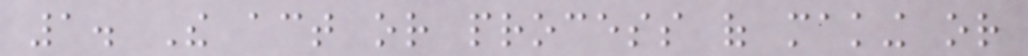1. The act or process of making or
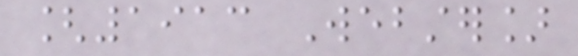[1913 Webster]
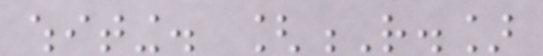whiting. [R.]
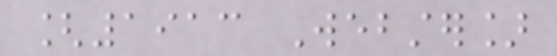[1913 Webster]
